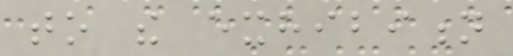to the exhibition
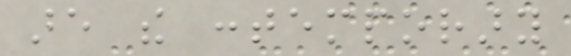are the contemporary
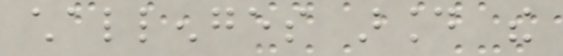challenges around the
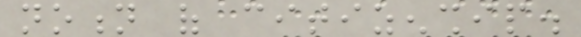notion of citizenship.
